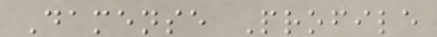Damense Profile
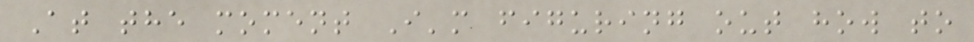At the moment I'm figuring out how to
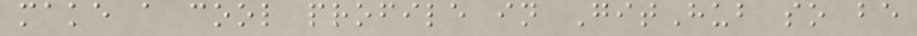make a cool profile in GitHub so be
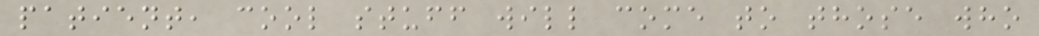patient, cool stuff will come to those who
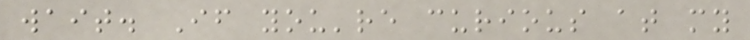wait. If you're curious at my
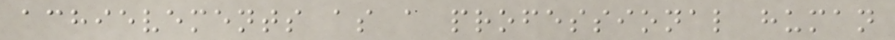achievements as a professional human
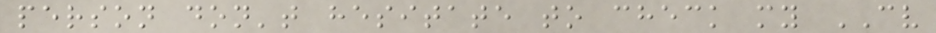person don't hesitate to check my CV
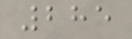285
